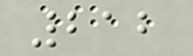212
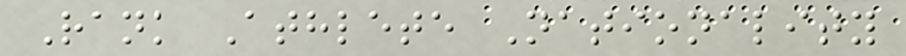Rank Athlete Nationality
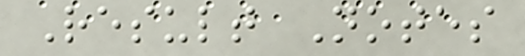Result Notes
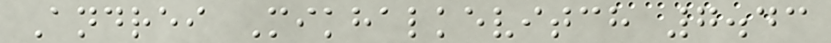Andrei Mikhalkevitch 7.43
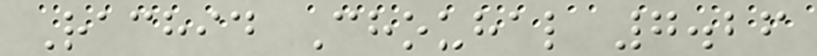Rachid Chouhal 7.26
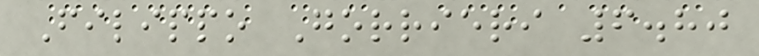Filippo Gorrieri 6.80
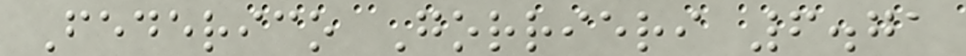Federico Gorrieri 6.71
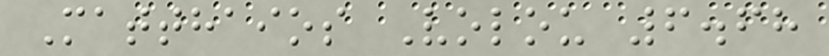Matthaios Volou 6.68
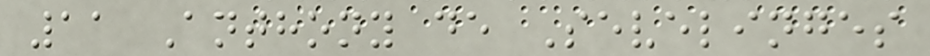11 Anthony de Sevelinges
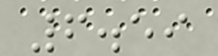6.59
